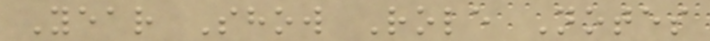Year Show Role Notes
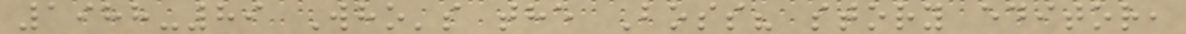1988-89 Who's the Boss? story editor,
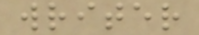writer
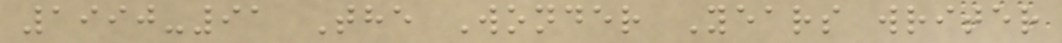1990-91 The Wonder Years writer
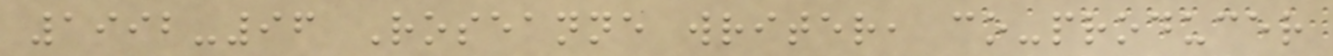1992-96 Roseanne writer, co-producer
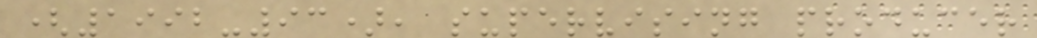(1992-93), supervising producer
